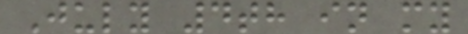July 4th in my
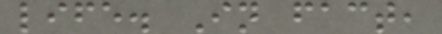life. In fact,
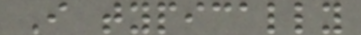I typically
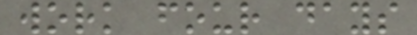work four days
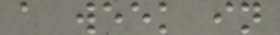a week in
